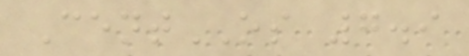CentOS 7.9
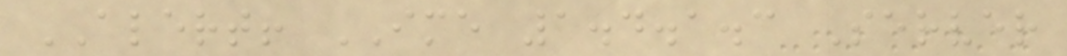ALERT! IME 1.4.1.3 Server
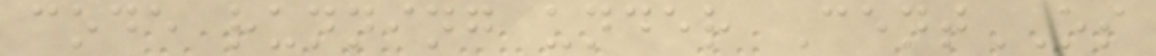code running under CentOS
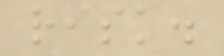risk.
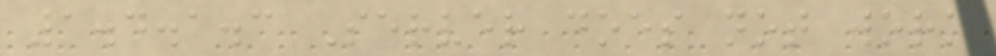1.4.1.3 Server does not work
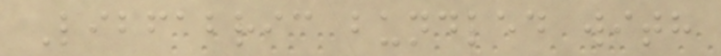Libfabric bundled with
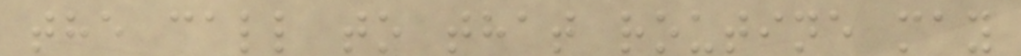the call to that routine may
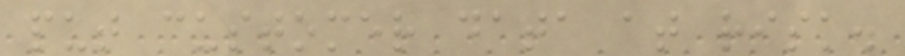put customer data at risk.
